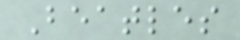Beatles
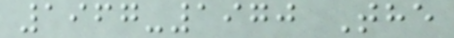1967-1970 The
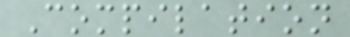Compilation
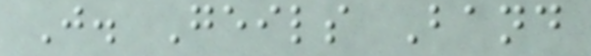J. Geils Band
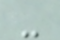-
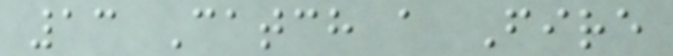13 Catch a Fire
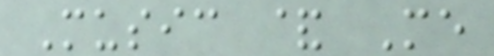Music & Me
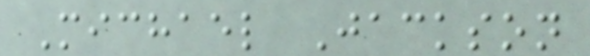Michael Jackson
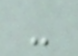-
